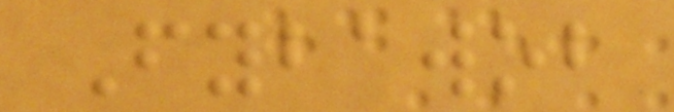Fybawob
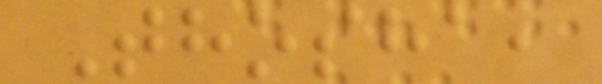Thosha,
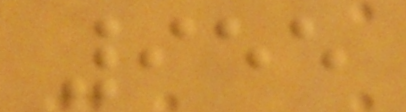955
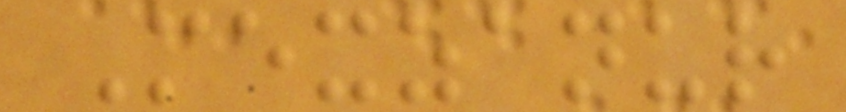Mexzanur
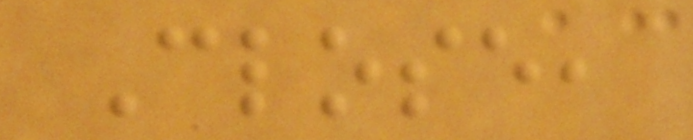Close,
